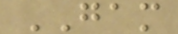GAM
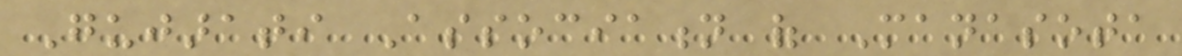Gujarati Association of Manasota
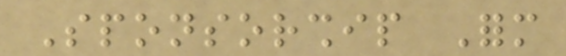Sponsorship Form
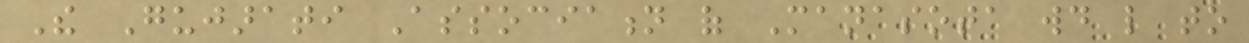The Gujarati Association of Manasota would like to
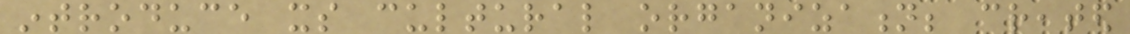introduce its cultural organization; created
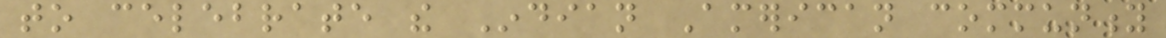to celebrate the Indian American community
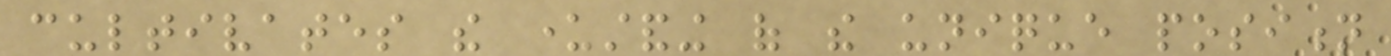cultivates the understanding of the unique position
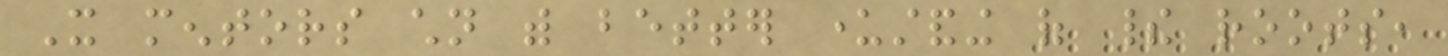It mentors children with better understanding of their roots,
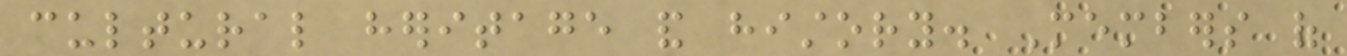cultural heritage and history. Members of
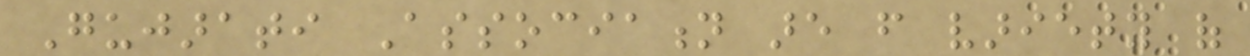Gujarati Association are from variety of
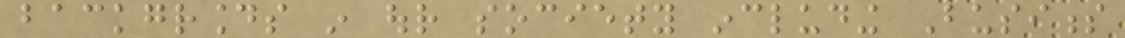backgrounds in our society including Business
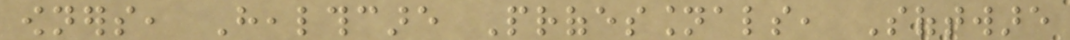owners, Healthcare Professionals, Software
